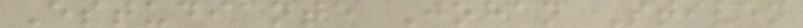Estudiante Johan Stiven
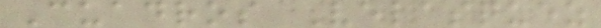Cuadros Velasquez
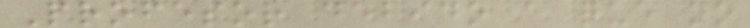Profesor debido a que no
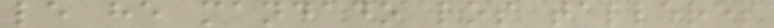le he mandado los talleres
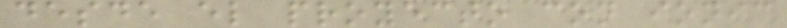desde el proyecto con ionic
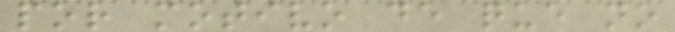por motivo de que no
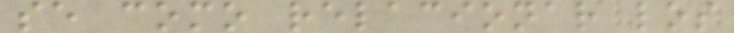se como relacionar los
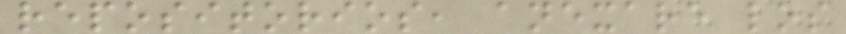repositorios, anexare los
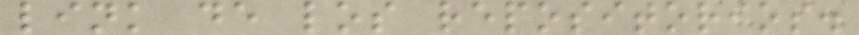link de los repositorios.
